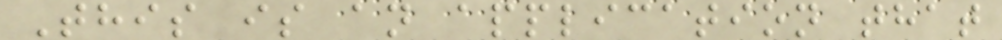This is an application that
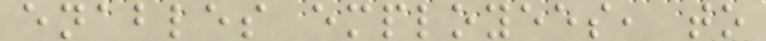enables employees, to
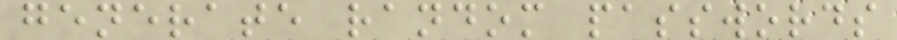generate random passwords
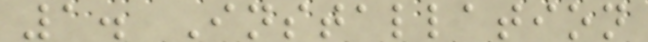1. Installation
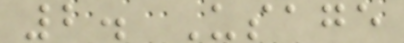2. Usage
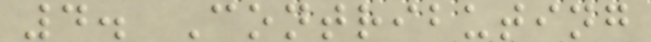4. Contributing
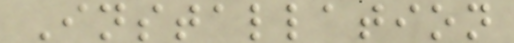Installation
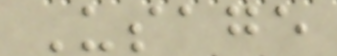Usage
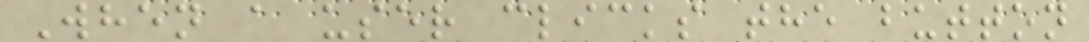When a user clicks the button
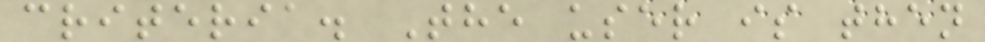criteria. The user is then
